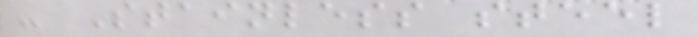- Stainless steel
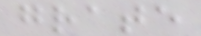grate
